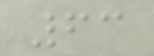63
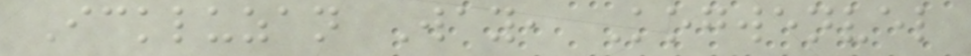Ickluzan Way, Kogwenvel
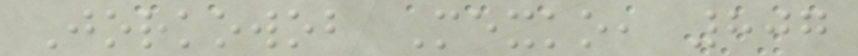Jorkowob Mexko, 807
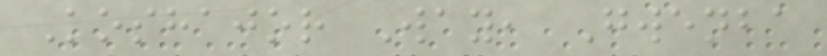Koshajor Way, Gwenba
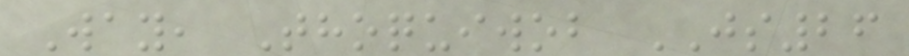Way, Thoquiwob JS26
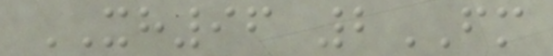XH96 2FM
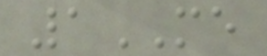1ME
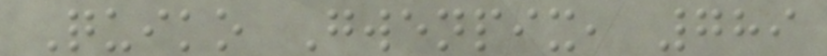Quiko Gwenpix, 789
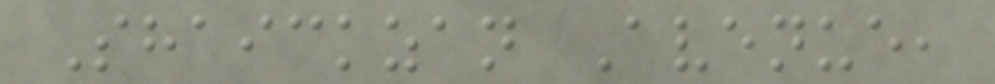Shaickzan Avenue,
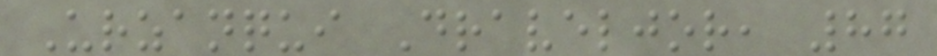Urzanqui Draveljor, 87
